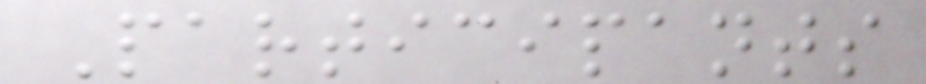Participants
